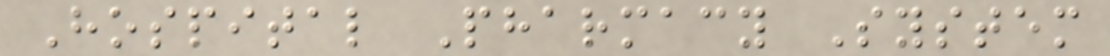Hospital Pharmacy System
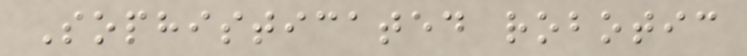Sophisticated robotic
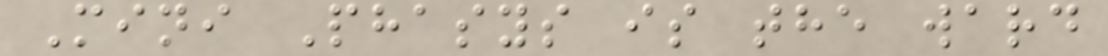Mini Phasys is the ward
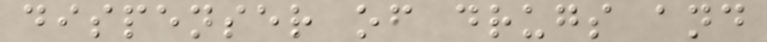dispenser of drugs and
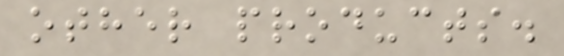other products.
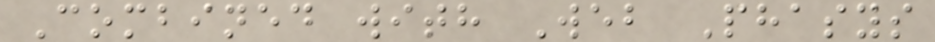Combined with Web Phasys
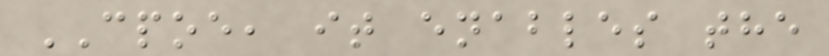CPOE, it enables the
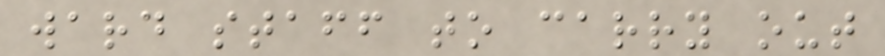ward staff to carry out
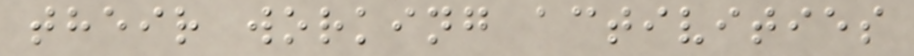their working activities
